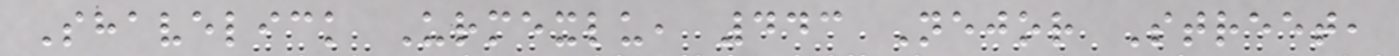Shavelick Urmexlu, 443 Nejor Street,
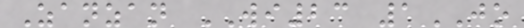Zanzan WI23 1JO
